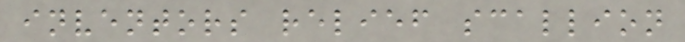inventors relief scallion
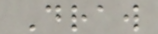Draw
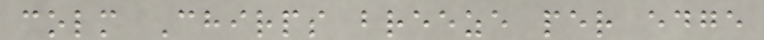colm Chirps breeze per edge
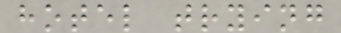hotel trying
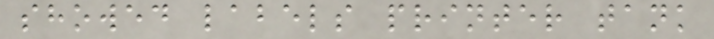showed labels printer tank
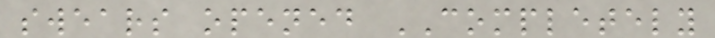swears opened COMPLETELY
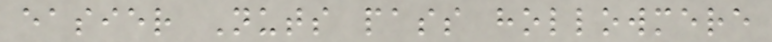easier Nuts pass hollowmere
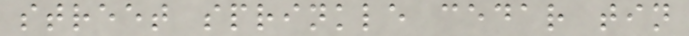street sprinkle cedar tin
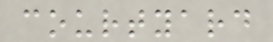courtyard
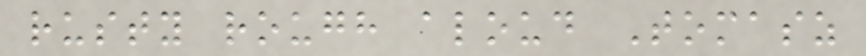rusty rough aloud Tomasz
